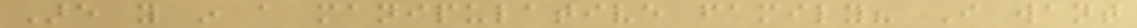Are you in a manipulative family? I want
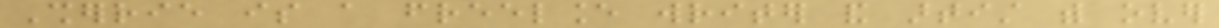Sherrie is a freelance writer and artist with over
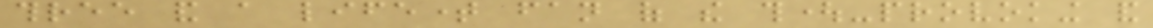three and a lifetime fan of the thought-provoking and
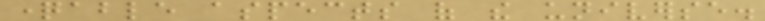questionable aspects of the universe.
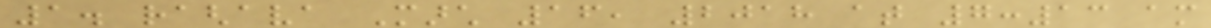1. raghava March 16, 2018 at 7:13 am
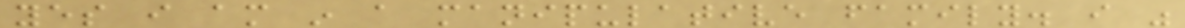yes i am in a manipulative family. i was
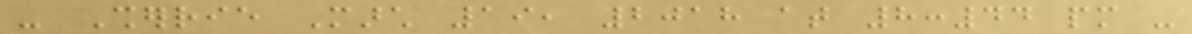- Sherrie March 19, 2018 at 8:44 pm -
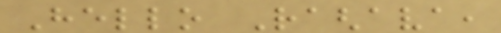Hello Raghava,
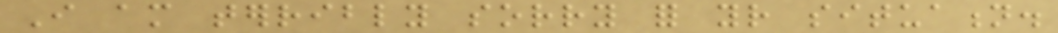I am terribly sorry for your situation.
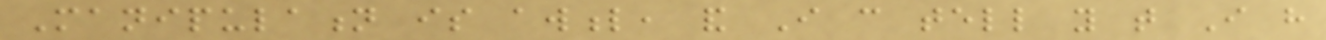Manipulation is awful, and I can tell you that I have
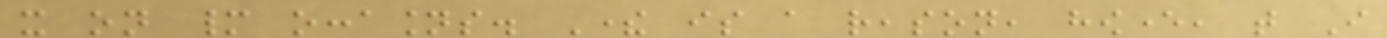it on many occasions. There is a reason, however, that I
